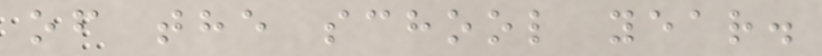of the school year.
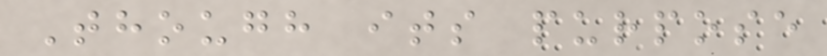Though its purpose
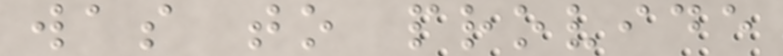was to provide
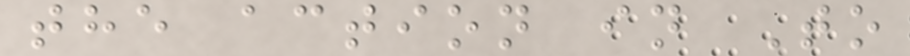the action in To
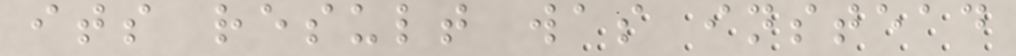its result was instead
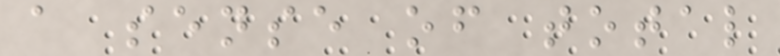a sense of total
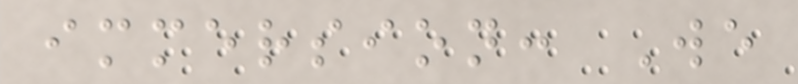immersion: We
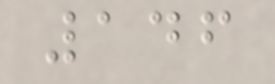146
